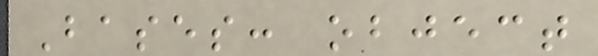Bases: object
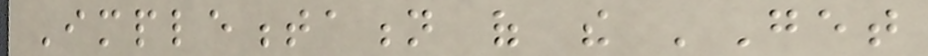Implementation of the 'Get
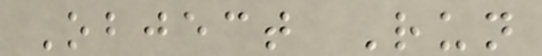Object Run
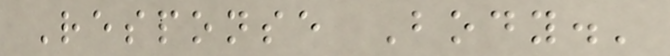Response Body.'
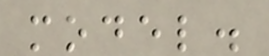model.
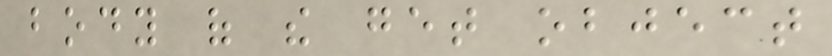body of the get object
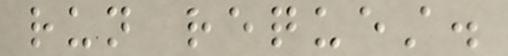run request.
